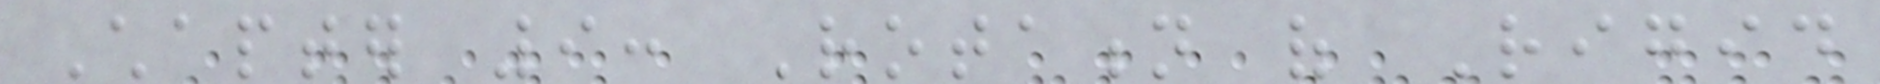Chapter 9: Rotation of Rigid
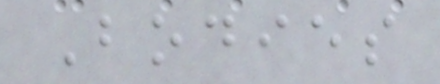Bodies
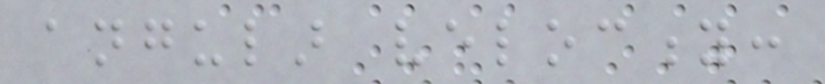angular velocity:
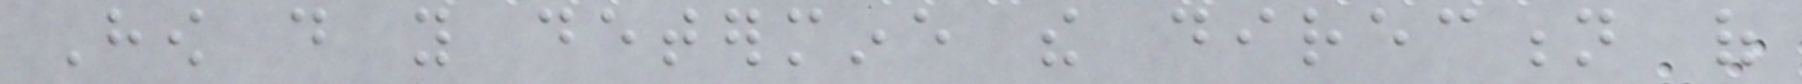How do you determine the direction of
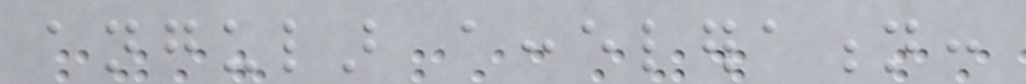angular acceleration:
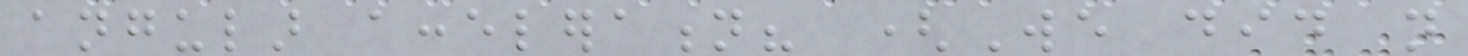angular acceleration? (We did not
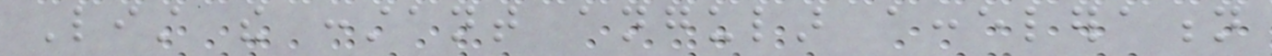List the constant angular acceleration
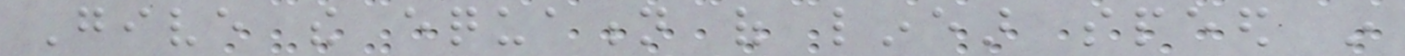Give the equation of linear speed in
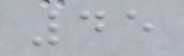45
